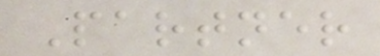Partner
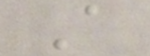A
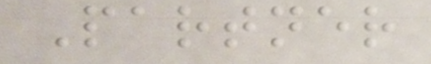Partner
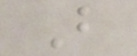B
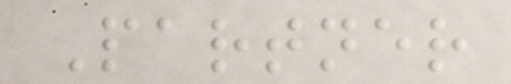Partner
